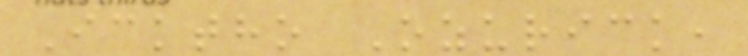Icktho Ozurick,
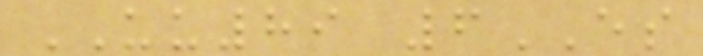UU89 6ES
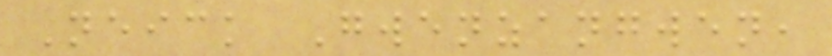Neick Gwenzangwen,
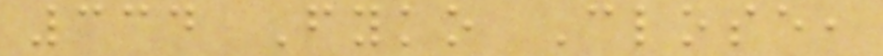334 Fyko Close,
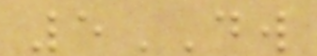5DW
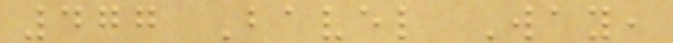477 Bavel Way,
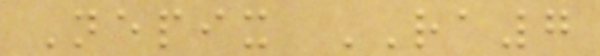Nepix RA7
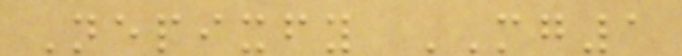Nepixfy MG1
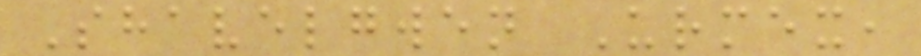Shavelgwen Urmex,
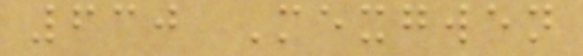630 Mexgwen
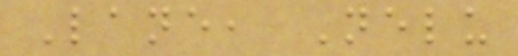Lane, Nelu
